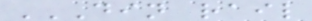DIN RAIL
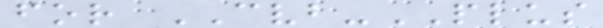for CVB-PLUS
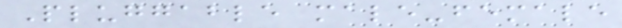Pluggable male-female
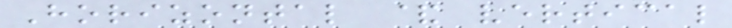Horizontal & vertical
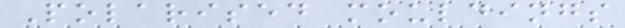Polarised mouldings
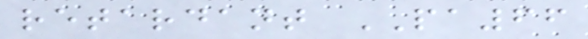retardant PA66
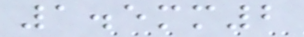1.5mm2
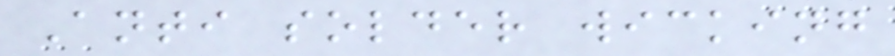Anti solder wicking
